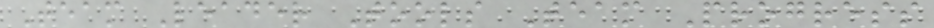Team Leader Tools Team Progress
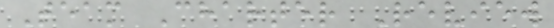Team Charter Review
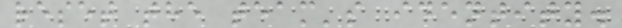reset the team's identity.
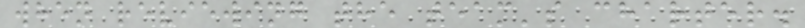when reviewing the team's charter.
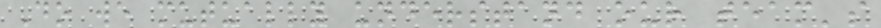Do we mutually understand our team's
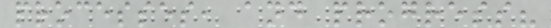processes, and progress?
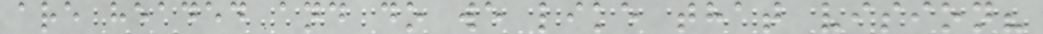are headed and do we like that vision?
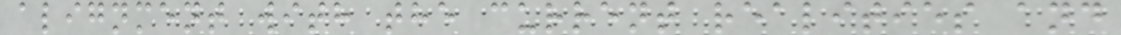alignment with the current realities and
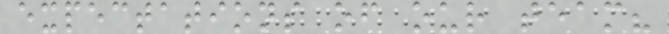expectations of our team?
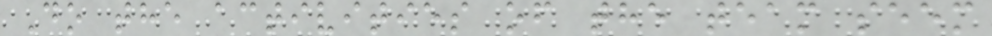Do the activities of the team seem
